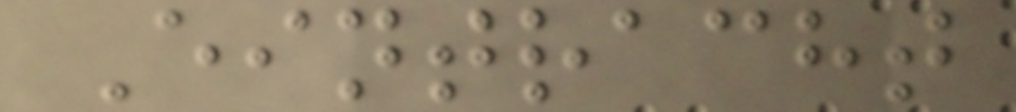Eintracht
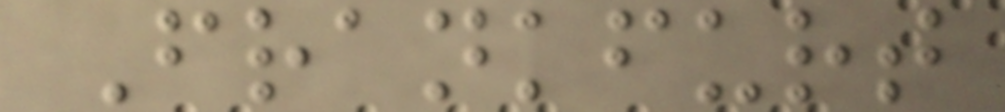Frankfurt
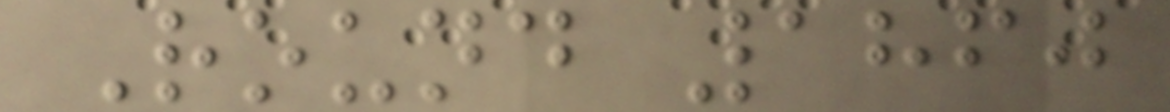Round 1860
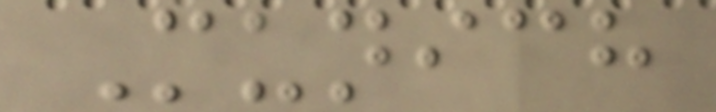Munich
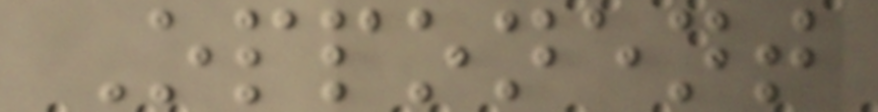Opponent
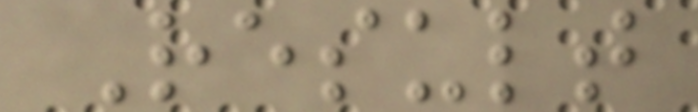Result
